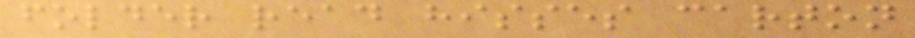folder read hisses carton
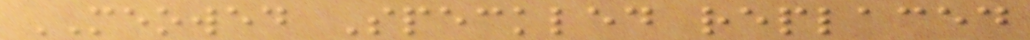MEOWED Speckled replaced
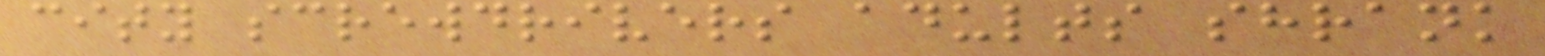city screwdrivers adults shrank
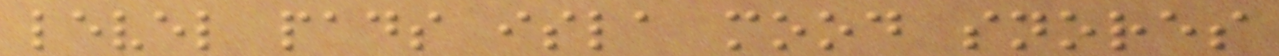level pads isla mood snores
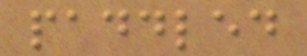paddled
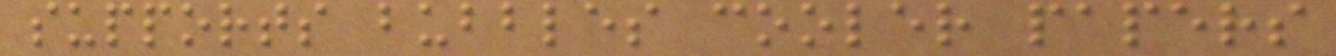supports bubbles cooler papers
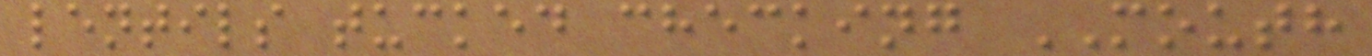lentils tucked checking MOUTH
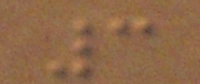3
